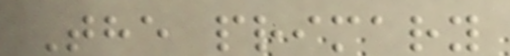The primary
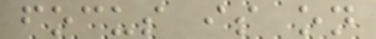focus is on
